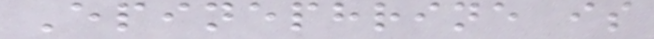Epinephrine is
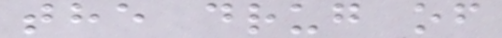the drug of
